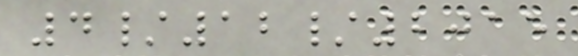4/12/2015
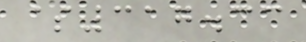$317.33
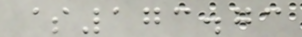$173.73
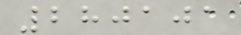280101
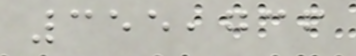355,736
